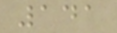141
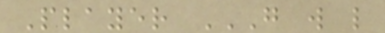Player G W L
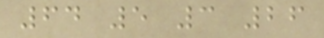64 5 3 26
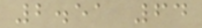2.51 64
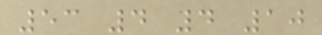53 4 4 10
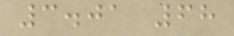3.01 68
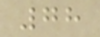78
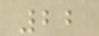22
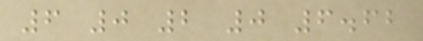6 0 2 0 6.62
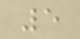5
